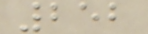252
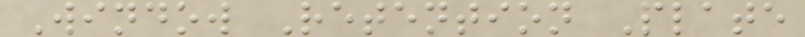Window Retention Plate
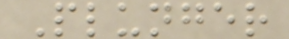Plunger
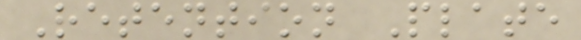Retention Plate
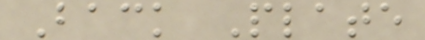Back Plate
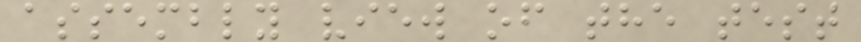assembly view of the test
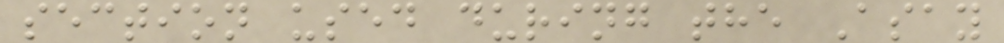section used during the Asay
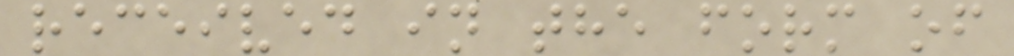received in the form of
